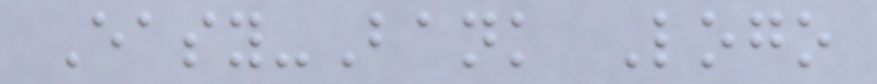Easy-Bank Logo
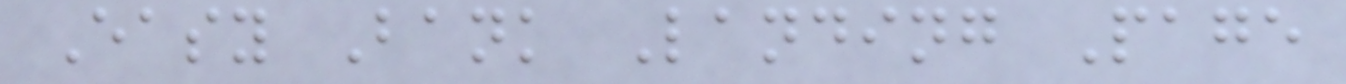Easy Bank Landing Page
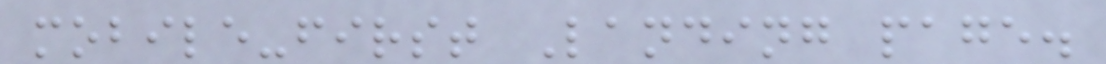mobile-first Landing page.
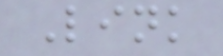Link
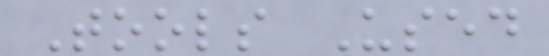Tools Used
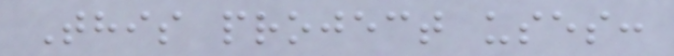This project uses:
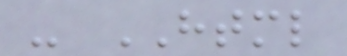- HTML
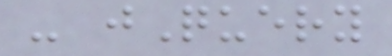- jQuery
